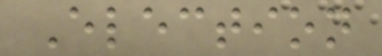Election
